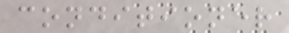conditioner
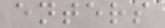enters
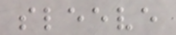sleeve
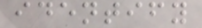identify
